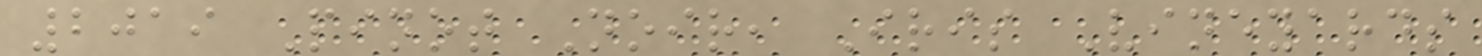2019 Pinot Noir, Iris Vineyards
